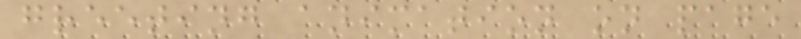greeting animation on page
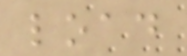load
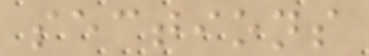sections
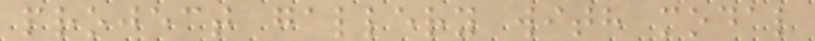project gallery with modal
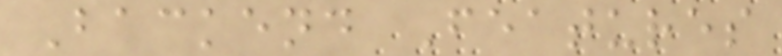Backend Features
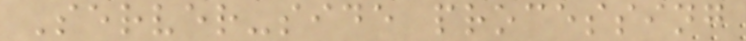Server-side processing
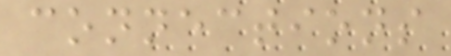connections
